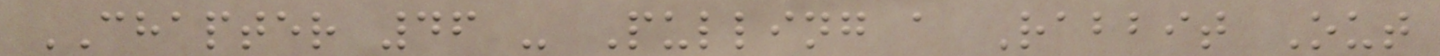CHAPTER 46 - Pulling a Rabbit Out
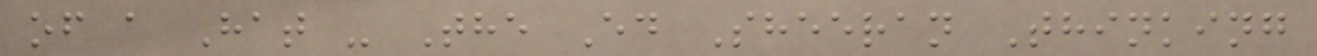of a Hat - The Ed Sheeran Thinking
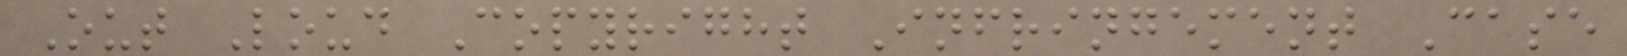Out Loud Copyright Infringement Case
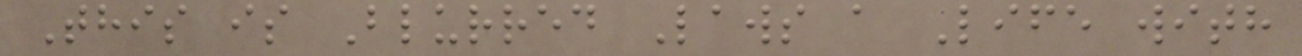This is Blurred Laws a Life with
